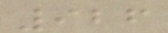926
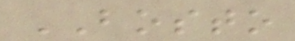BOSTO
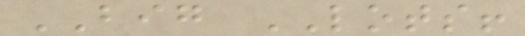BIG LOTS!
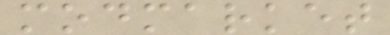modmarket
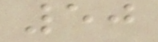50
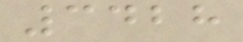3428
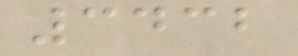3432
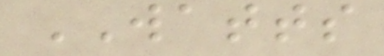WATTS
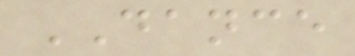DANCE
